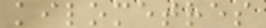kilometres
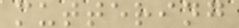muttering
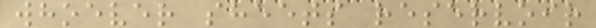whoever sheets reservoir
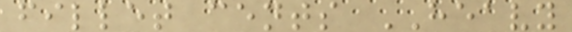fillet cents HEAVY
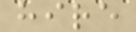hire
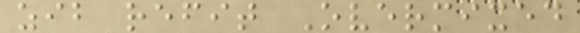zib refit Overmixed
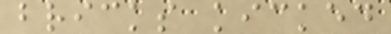bricks kicked
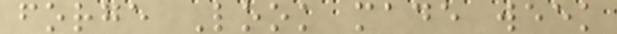forge Look made week
